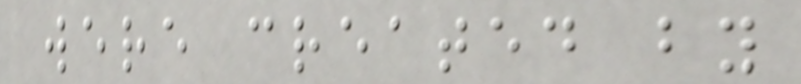were created by
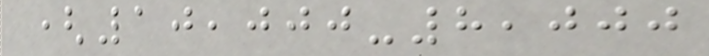(10,000-8,000
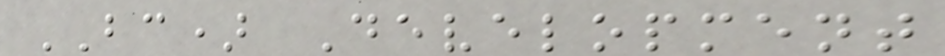BC) Development
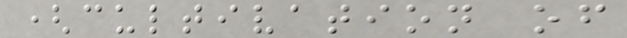(cultivation of
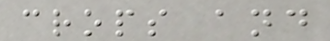crops and
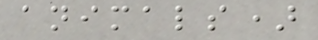animals)
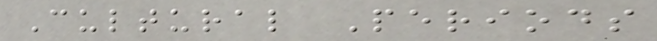Cultural Periods
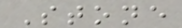Stone
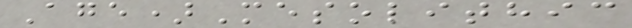Age)Mesolithic
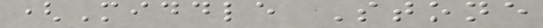(Middle Stone
